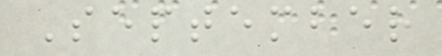September
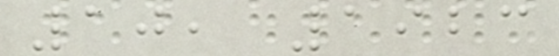10, 1923
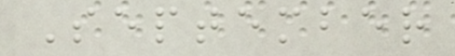September
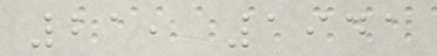21, 1941
